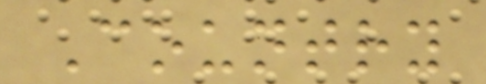Country
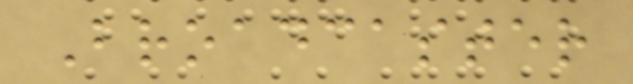Broadcaster
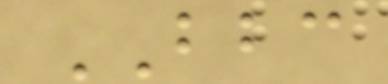BBC
